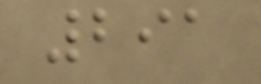291
